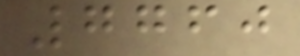7760
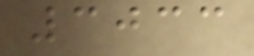3033
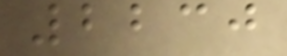2230
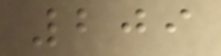209
